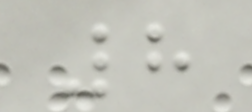8
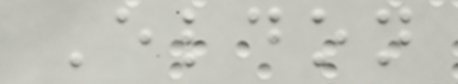Eldon
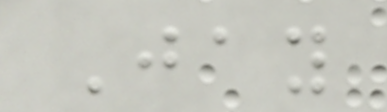Jay
